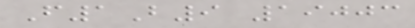F1B9 19003
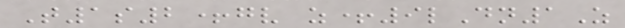T1s2+gv z+9lDn1Z
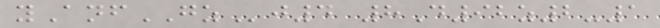yAnfGZj4 8D92z2-1
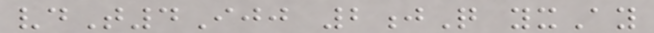vdT4Ijj 2jQ yxAy
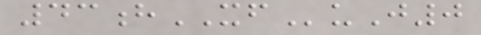43hXFuJ0
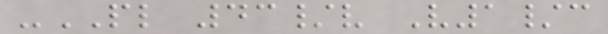-PL 43/v V1/c
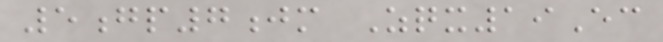5gp7jm Zqx19Ec
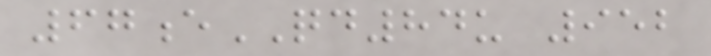67eQD84u 952
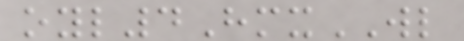oyl4HmxWL
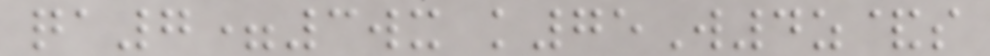qa7=3wx k75W4z&s
